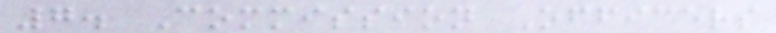7. Commission Officers
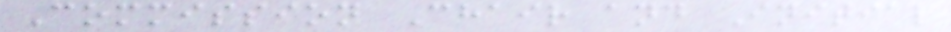Commission Chair and Initial
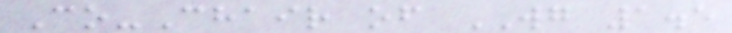Co-Chair of WG 1.5
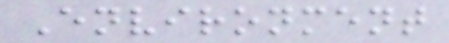Environment
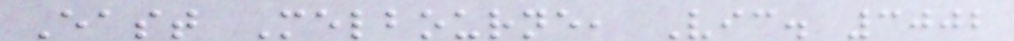East Melbourne, Vic. 3002
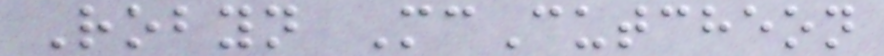Robyn McCutcheon
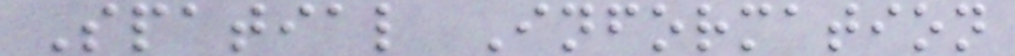Spatial Information
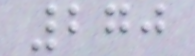270
